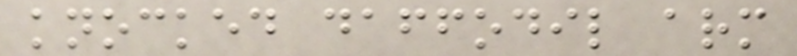knocked daffodil arm
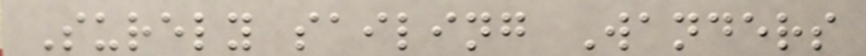Surely sailing Wanders
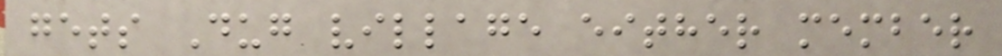gets Dug village either member
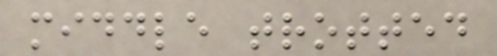middle trotted
